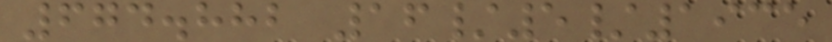674.882 16/5/1935
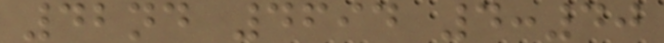42nd 4694 4:40
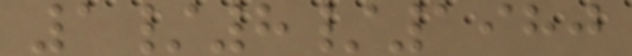1/8/1980
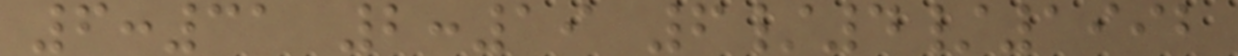6:31 2:19 6/4/1992
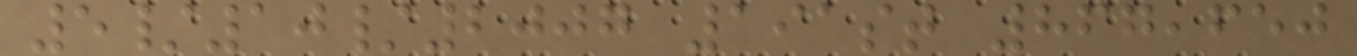5/10/2007 191st 867,650
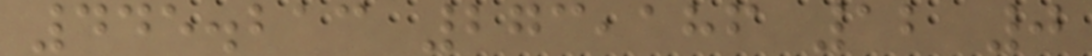445.213 273,186 12 0
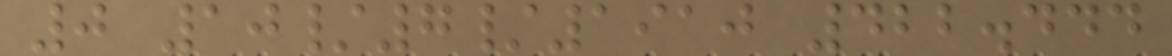0 10/7/1910 422.444
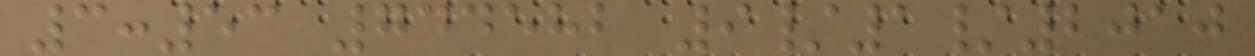3:53 744582 9/1/2010
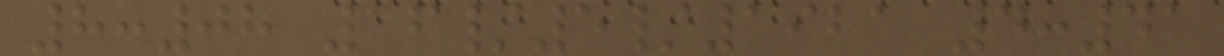8:08 16/5/1921 4:41
